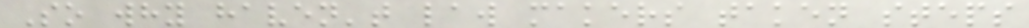So why haven't law makers taken steps
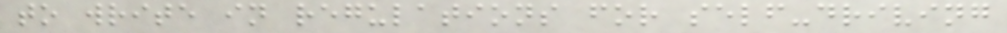to write in regulations for self-driving
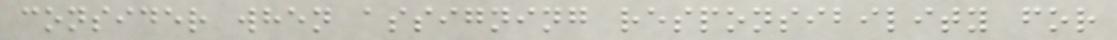consider when assigning responsibility for
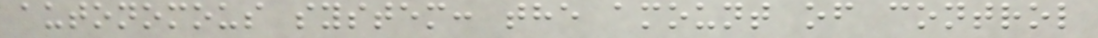autonomous system: the amount of control
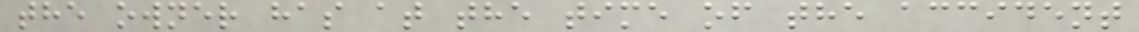the owner has at the time of the accident
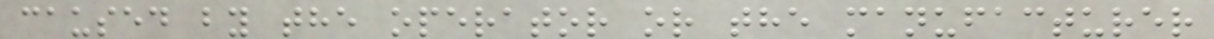caused by the operator or the manufacturer
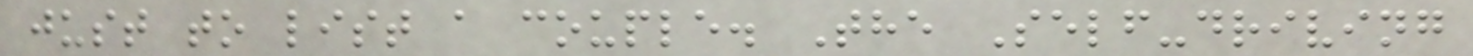just to list a couple. The Self-driving
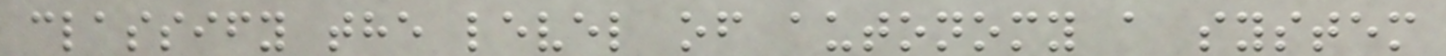classify the level of autonomy a system
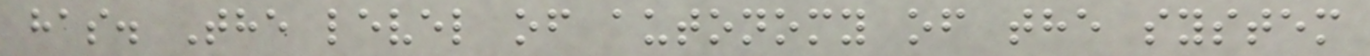has. The level of autonomy of the system
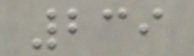239
